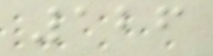126
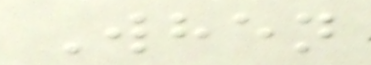When
